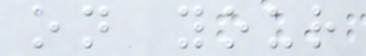on your
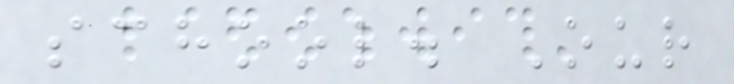school. Our
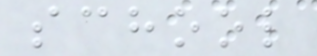school
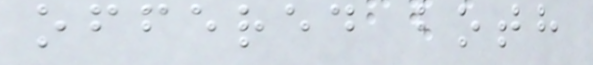offered both
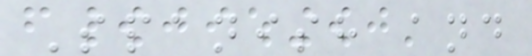Spanish and
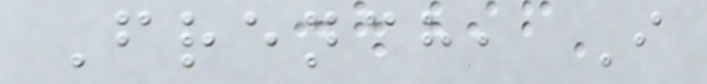French, I
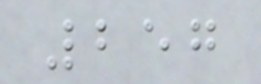257
